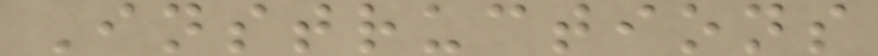Instructions
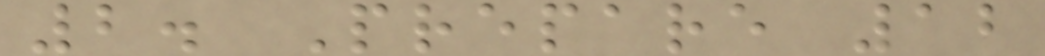2. Prepare 12
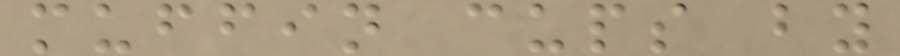muffin cups by
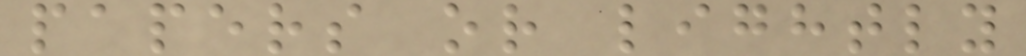papers or lightly
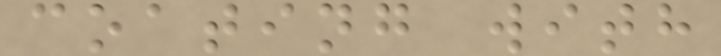coating with
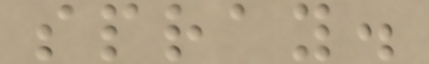spray.
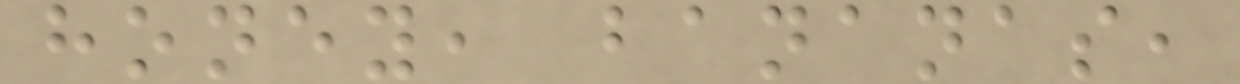honey, bananas,
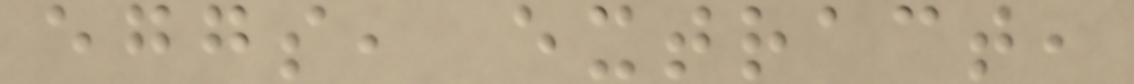eggs, extract,
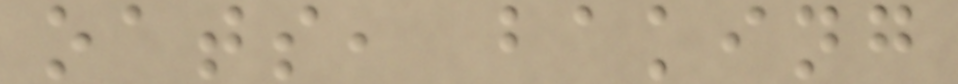oats, baking
